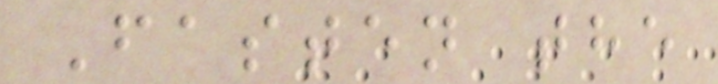Fasten the
